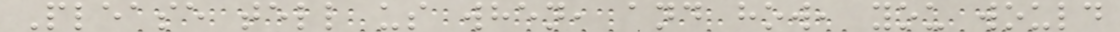Please tell us when, and how, you would
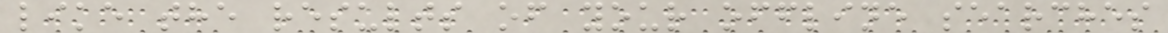like the results of your offline searches
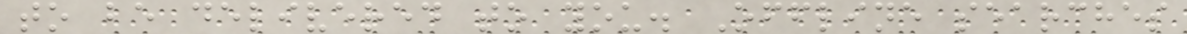to be delivered to you. Offline searches
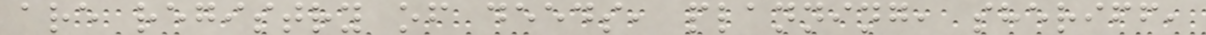are registry of deeds, planning, sheriff,
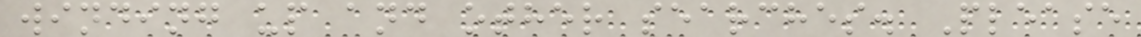winding up and other searches. Please
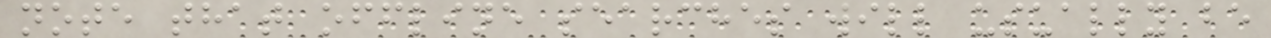note that offline searches will usually be
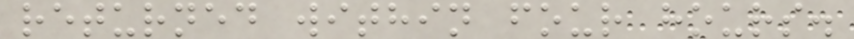returned within four hours.
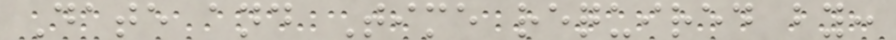Date and Time required by:
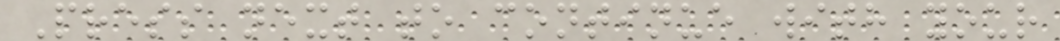Press next to continue with your
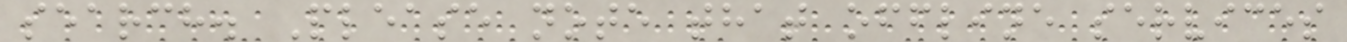search. Please note that offline services
